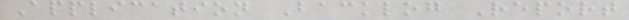Application Backlog Report
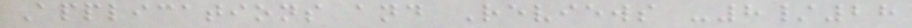Applications and Reviews -8/28
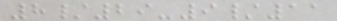8/29-9/11
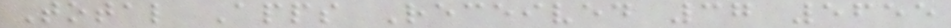Total Apps Received 37 5655
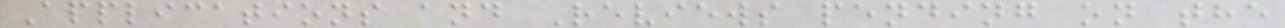Applications and Reviews pending on the
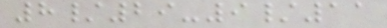8/29-9/11
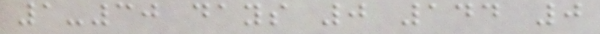1-30 days 0 144 0
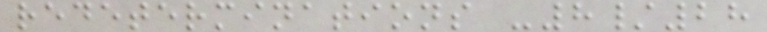redeterminations -8/28
